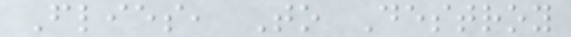Flies, To Destroy
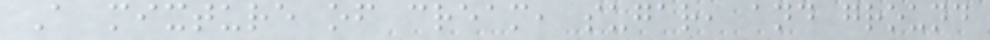A mixture of cream, sugar, and ground
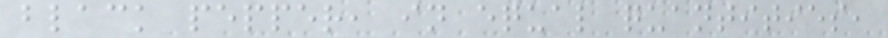black pepper, in equal quantities,
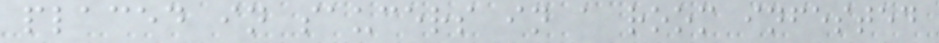placed in saucers in a room infested
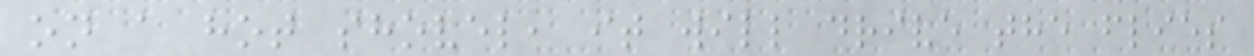on a hot shovel, it will drive the flies
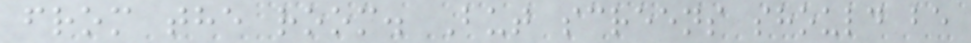from the room. But screens should be
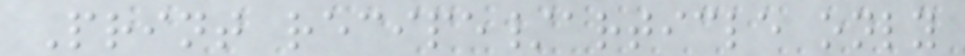Print recipe/article only
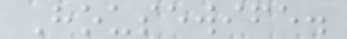Housewife.
